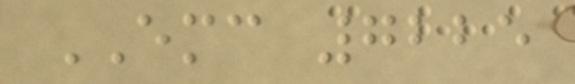EMC 7225
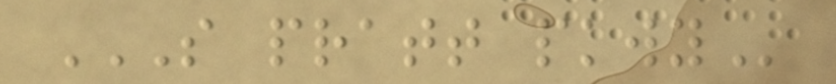S PRATT PKWY
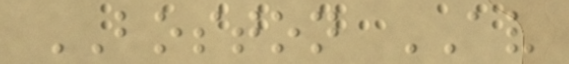BOSTON AV
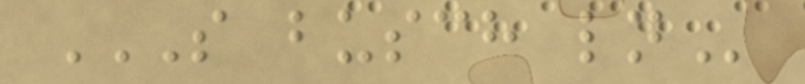S BUSCH LN
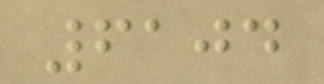6104
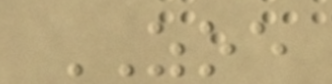ZOE
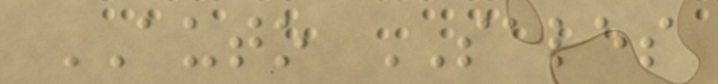AUTO SALES
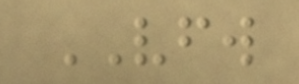VFW
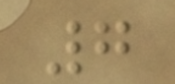7
